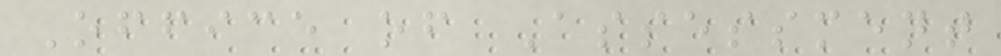Office of Assessment
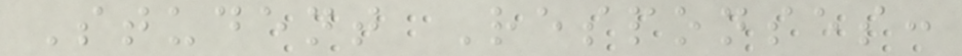Student Responses:
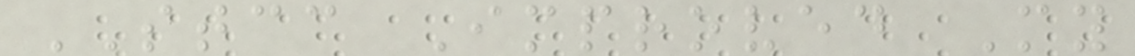STCC Improved My
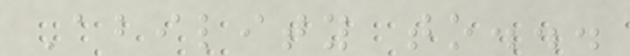Ability to...
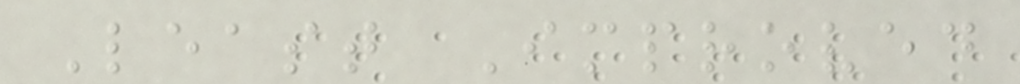Least Improved
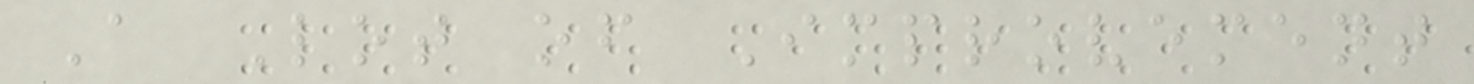A Lot of Improvement
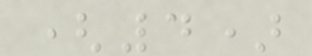(4)
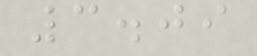3.09
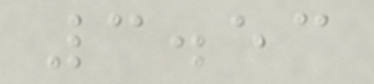3.53
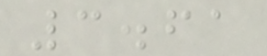3.61
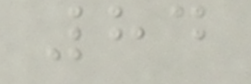84
